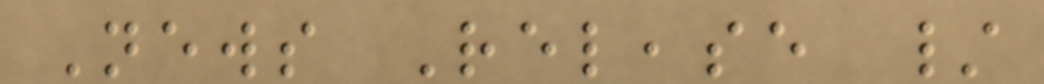News Release /
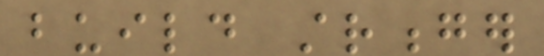build stronger
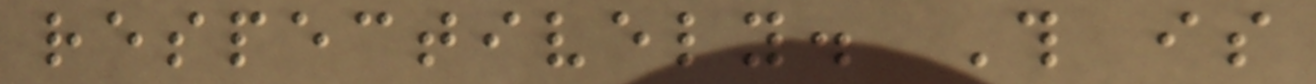respectively. This is
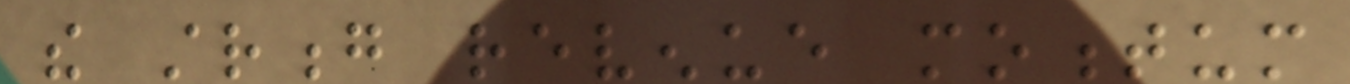the strong revenue momentum
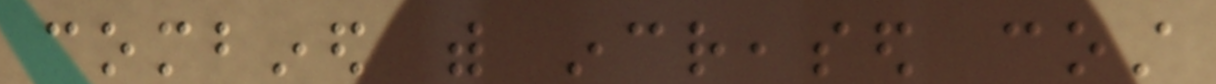combined with increased cost
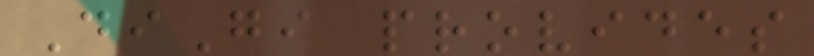DiGi provides
